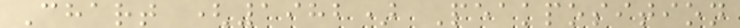Chart (1982) Peakposition
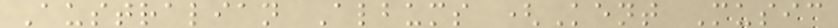Australian Albums (Kent Music
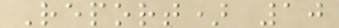Report) 10
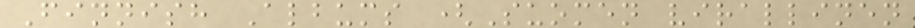Finnish Albums (Suomen virallinen
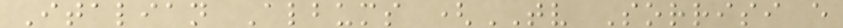Italian Albums (TV Sorrisi e
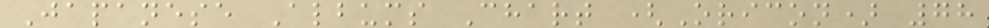Japanese Albums Chart (Oricon) 78
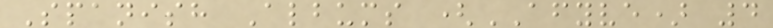Spanish Albums (AFYVE) 4
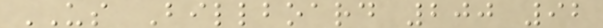US Billboard 200 92
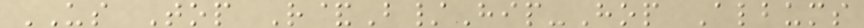US Top R&B/Hip-Hop Albums
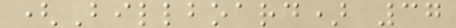(Billboard) 37
